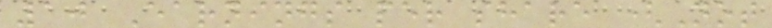10 Earnings per share (Not
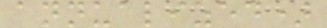annualized)
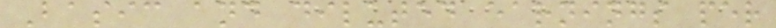Basic and diluted earnings per
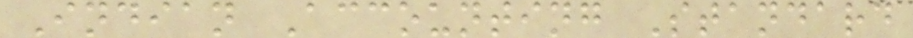Indian Accounting Standard
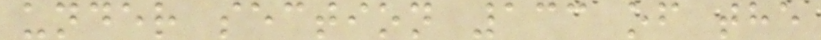under section 133 of the
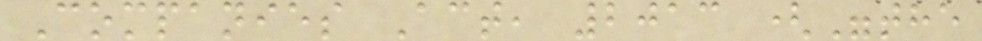Companies Act, 2013 ("the
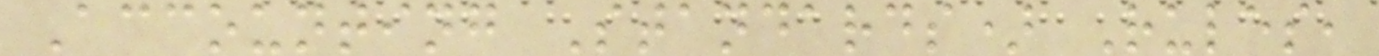Accounting Standards) Rules,
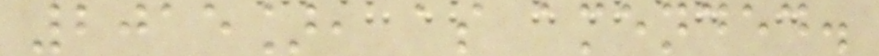2015], as amended.
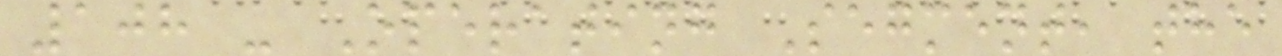108 - Operating Segment, the
